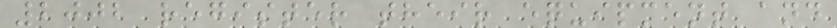2002 register their equipment and
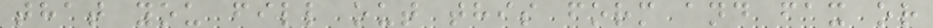that you fill out this form and fax or
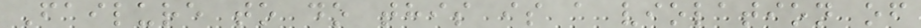Failure to do this is a violation of
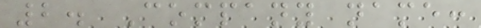2. Company name:
